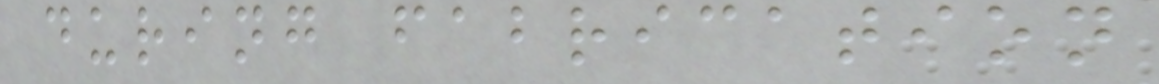during fabrication
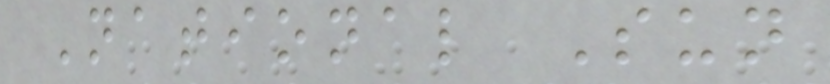National Sun
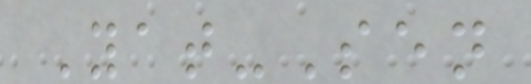Yat-Sen
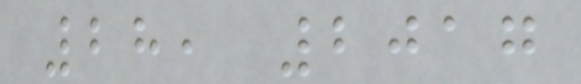28, 2017
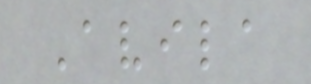Avila
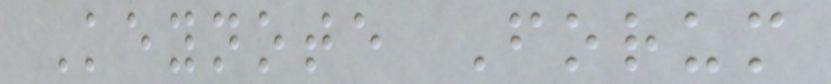Keynote Forum
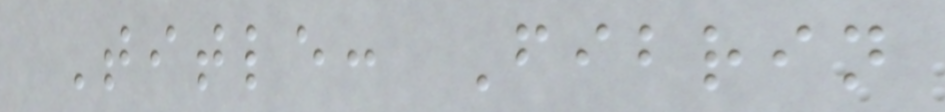Title: Fibrin
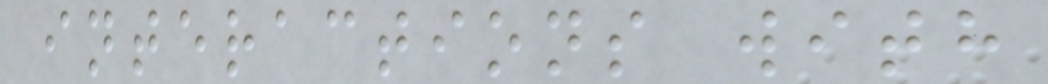interactions with
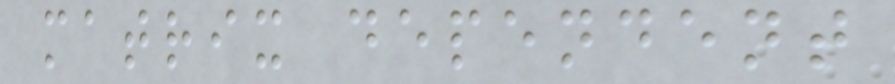matrix dependent
